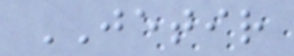JETIR
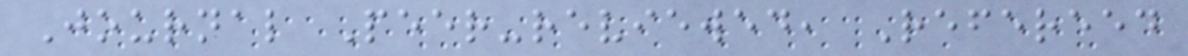Journal Peer-reviewed, Refereed
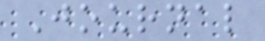Journal
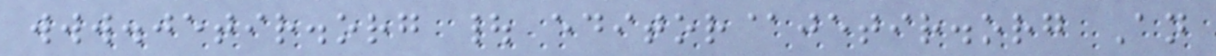www.jetir.org | editor@jetir.org An
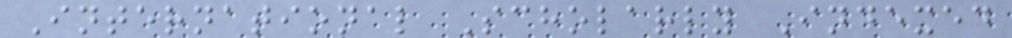International Scholarly Indexed
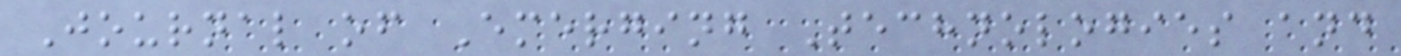Journal of Emerging Technologies and
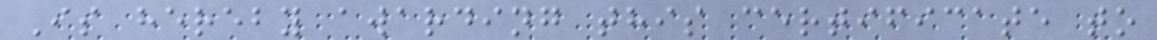Is hereby awarding this certificate to
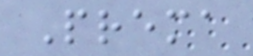Prema
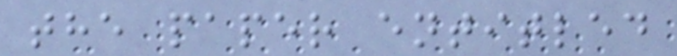the paper entitled
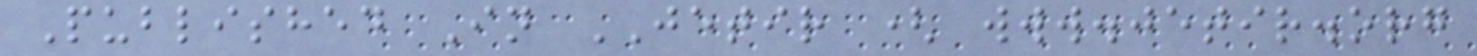Published In JETIR ( www.jetir.org
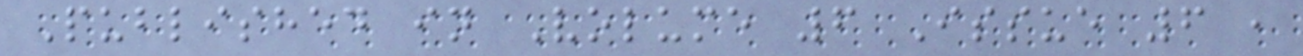Published in Volume 6 Issue 6 ,
